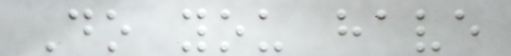Do you have
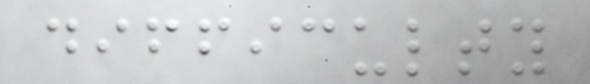difficulty
